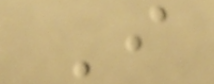I
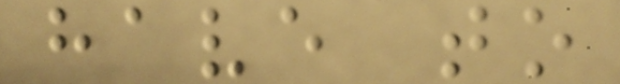have to
